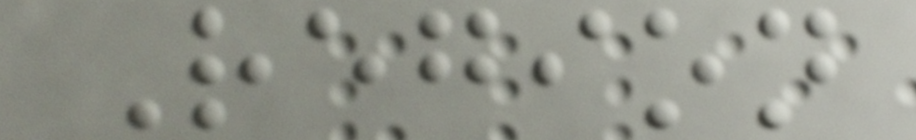Region
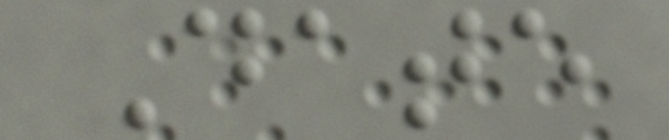Date
